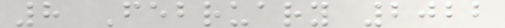8 February 2022
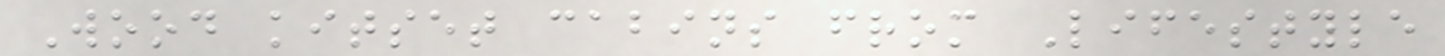Wood kitset cabins from Lifestyle
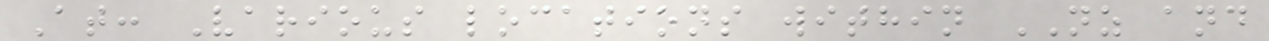At: Various locations within NZ and
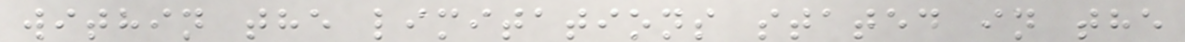within the limitations stated in the
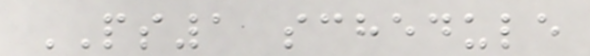PS1 schedule
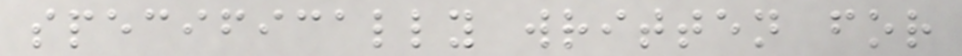specifically written for
